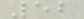52
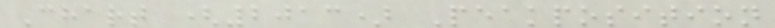Chart (2013) Peakposition
